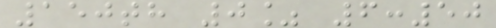150th 0% 6:50
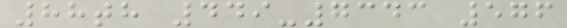88th 449-7343 576
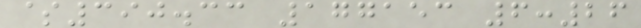$390.33 177153 6:26
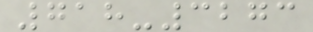718-3273
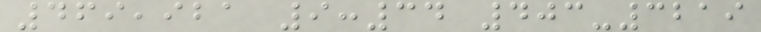469,921 9:34 403-3219
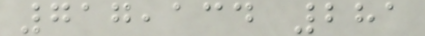717,134 281
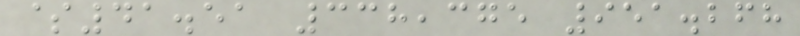$41.51 338,375 951.268
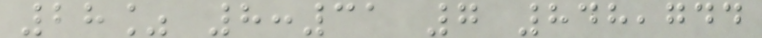28% 8:31 7 848,744
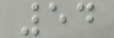54
